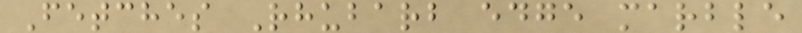Fetches Rhubarb edge marble
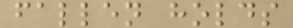fallen holds
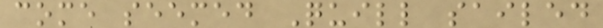come seemed Quill sailed
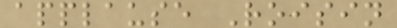applause Roisin
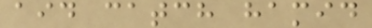aid catch hamid
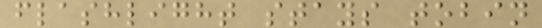flashlight stays tobin
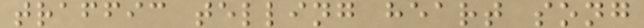traffic telling heart song
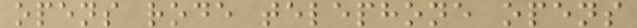opens rode telephone opens
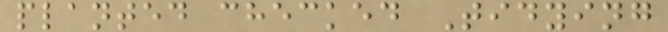planted checked Tidying
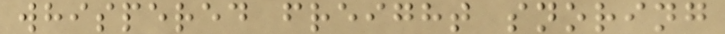whispered freight snoring
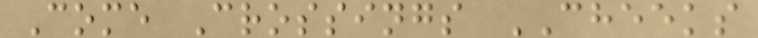Come Crossings CHEEKS
